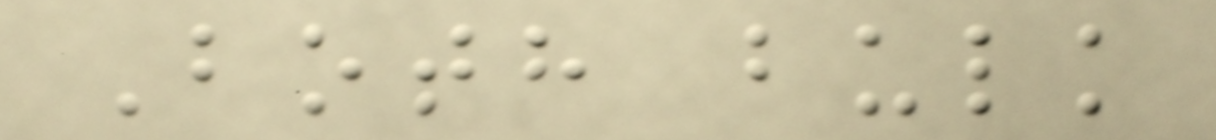Both bulk
